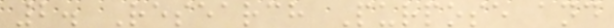2. Research Purpose and
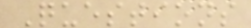Questions
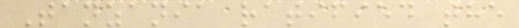Tanzania ratified the
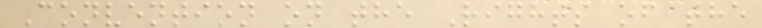Convention on the Rights of the
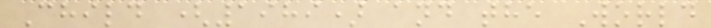Child (1989) and the World
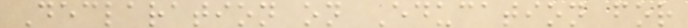Declaration on Education for
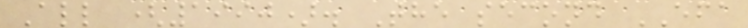All (1990). The second EFA
